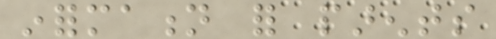information for parents
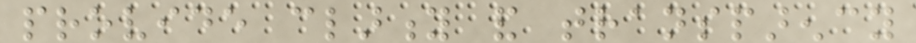provide clarity and transparency
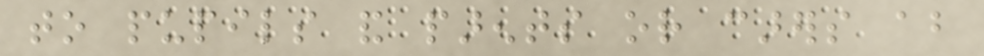to pupils and parents or carers about
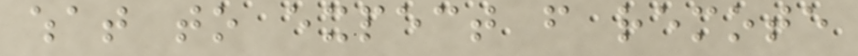what to expect from remote
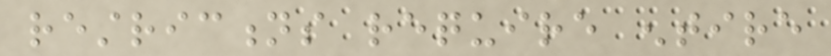restrictions require entire
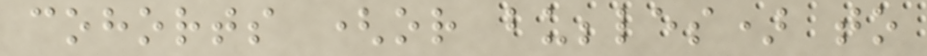cohorts (or bubbles) to
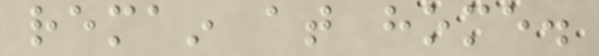remain at home.
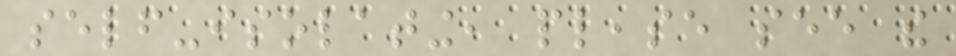self-isolating, please see the
